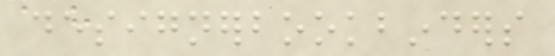designerbookbinders
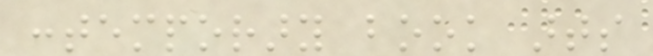contemporary book arts
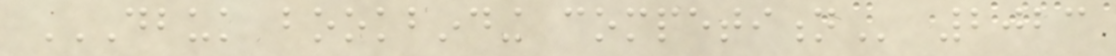DBUK BOOKBINDING COMPETITION 2023
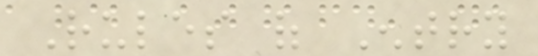Rules of Entry
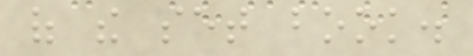of the set book.
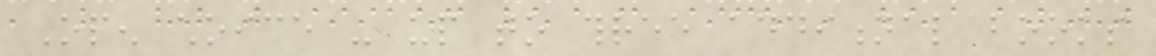Open choice - up to three additional books
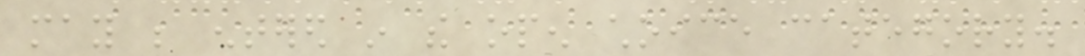may be entered in the open choice category.
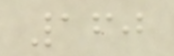160
